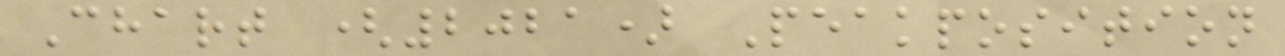Chart (2021) Peakposition
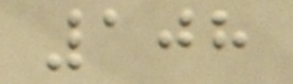108
